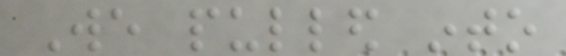We pulled into
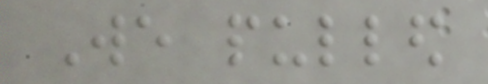We pulled
